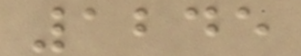1245
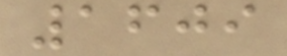1609
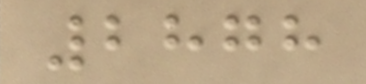2878
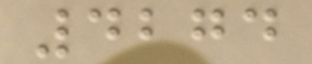4274
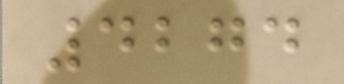4274
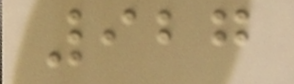927
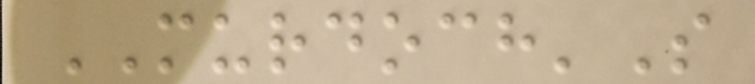MURDOCH'S
